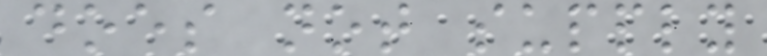does not supply
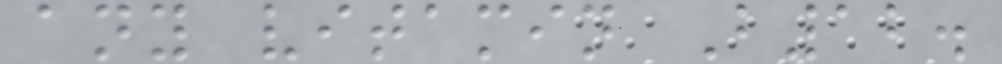any vitamin B12.
